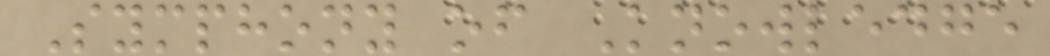Symphony of Knowledge
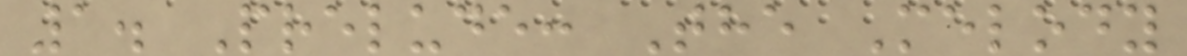1. Prelude: The Melody
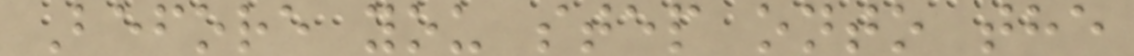Before you step onto the
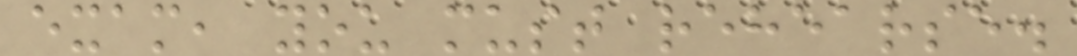exam, you must rehearse.
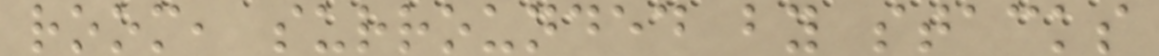room, surrounded by stacks
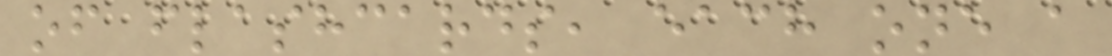of flashcards, each one a
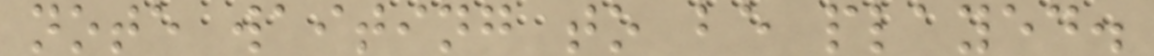note waiting to be played.
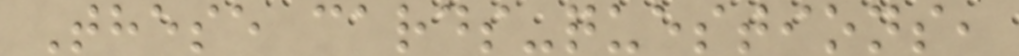These cards-questions,
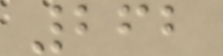262
